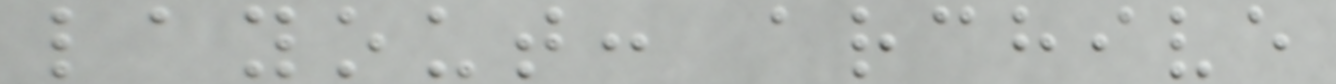layout: archive
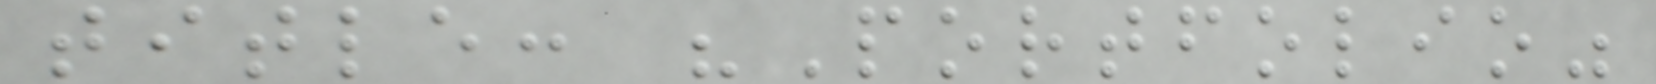title: "Portfolio"
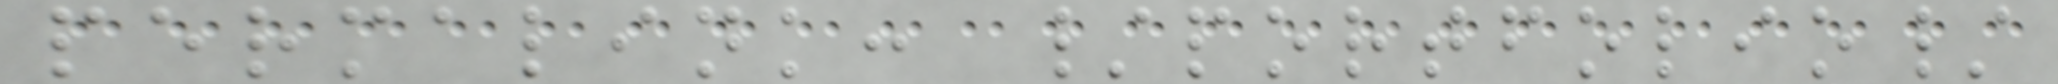permalink: /portfolio/
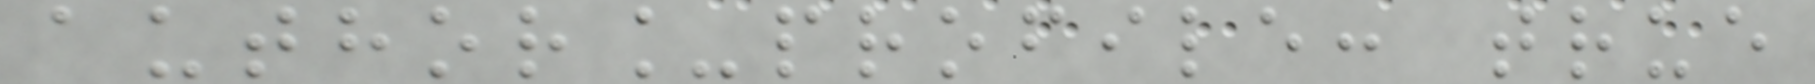author_profile: true
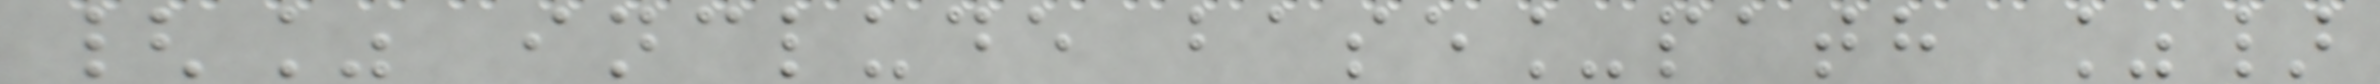{% include base_path %}
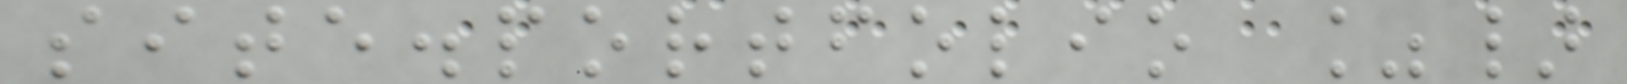site.portfolio %}
